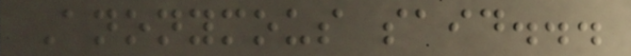Anonymous said...
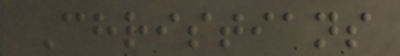Christians
